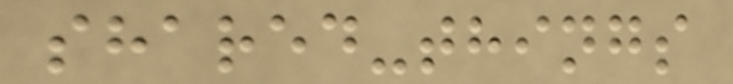shared-things
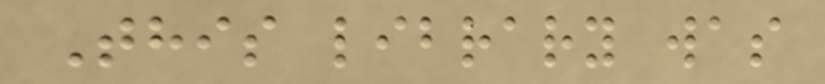This library was
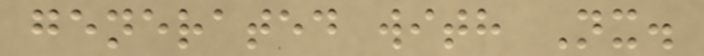generated with Nx.
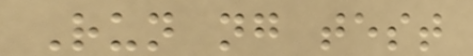Run ng test
